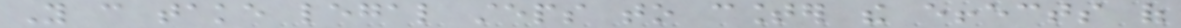You can take legal steps to counter the effects of
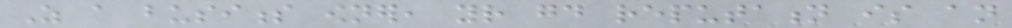As a business owner, your good reputation is an
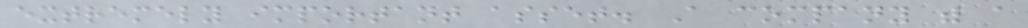extremely important asset. A company with a
